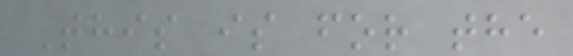This is for the
